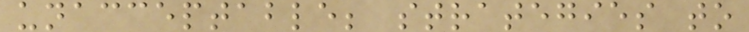unacceptable; strategies to
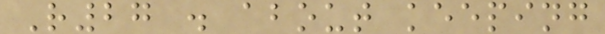R27 . about keeping
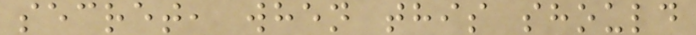secret, when this should
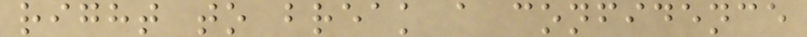right to break a confidence
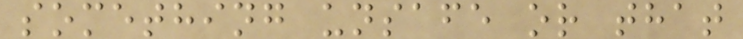something unsafe or that
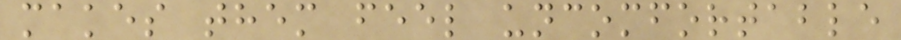makes them feel uncomfortable
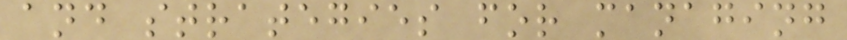and strategies for managing
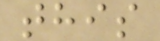this
